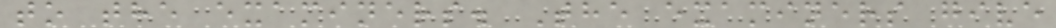to the examiners. The examiners give
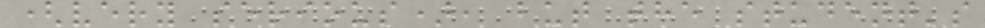(very serious), but the student's
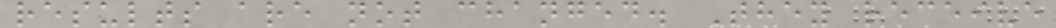results are not changed. They receive
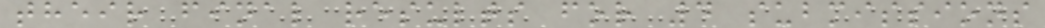their final results for 4 submissions
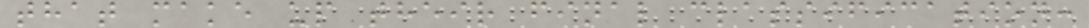that make up their final classification:
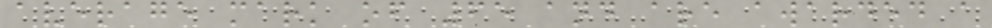average mark of 65 and are awarded a
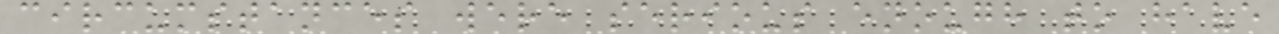circumstances were serious enough to have
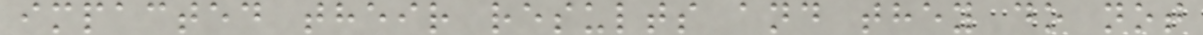impacted their results and they do not
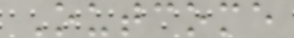Outcome
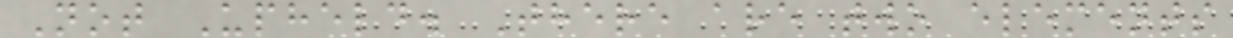Not Upheld. There are two elements
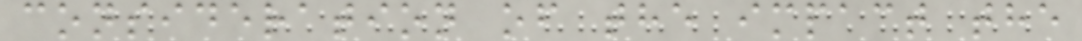consideration of the impact the
